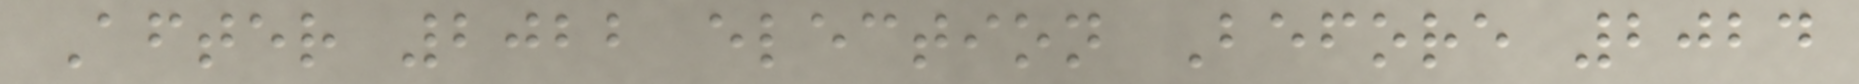After 2022 election Before 2024
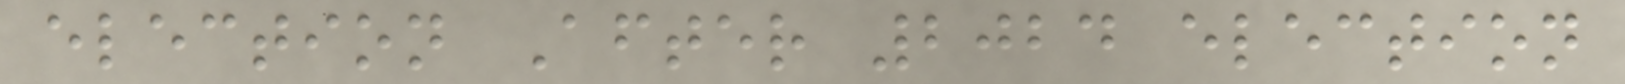election After 2024 election
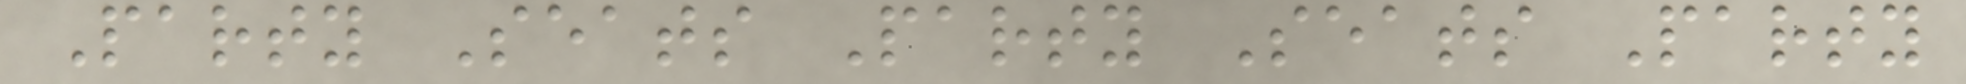Party Seats Party Seats Party
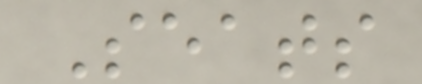Seats
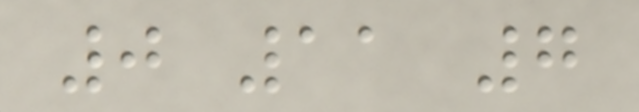0 11 7
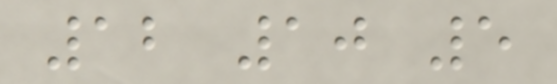12 10 5
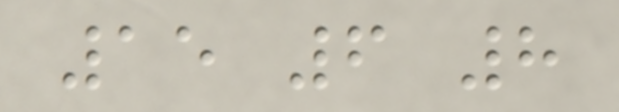15 6 8
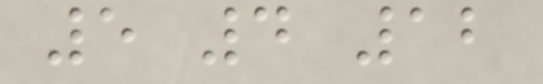5 4 12
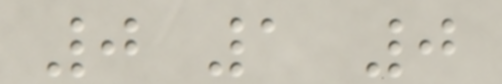0 1 0
